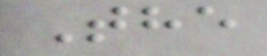The
